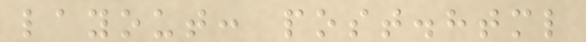layout: post.html
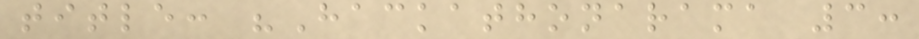title: "Hackathonarama 3:
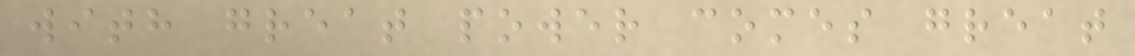with great power comes great
